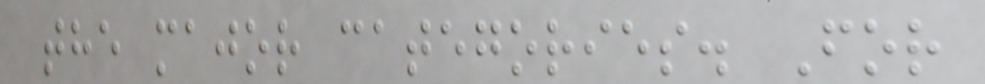the major categories. For
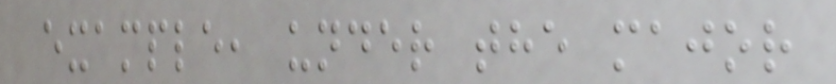example, under the major
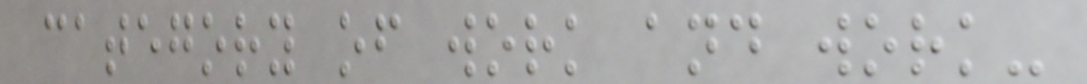category of work and work-
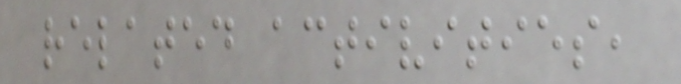related activities,
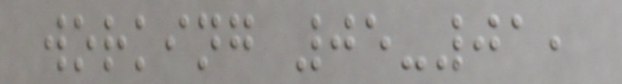working 05-01,
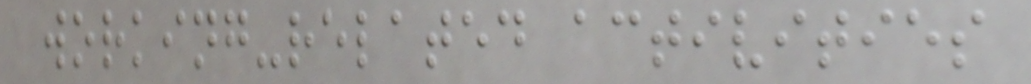working-related activities
